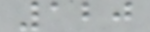120
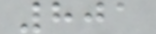801
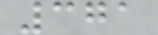371
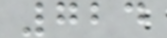724
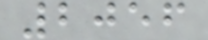2056
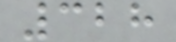328
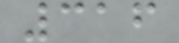316
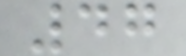47
